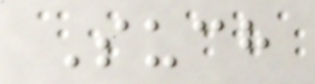Such
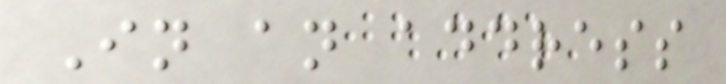In an address
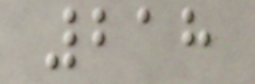218
